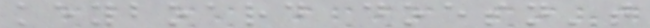keyboard doesn't
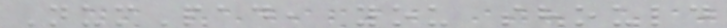NumPad, you should
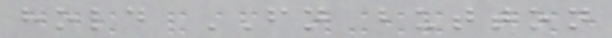hold FN button
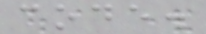code.
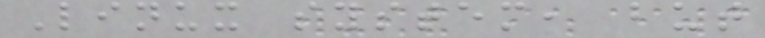Linux system, but
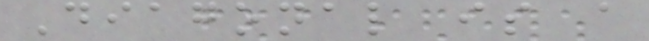Diagonal is a
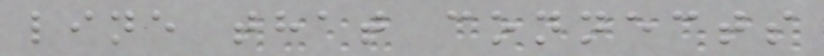line that connects
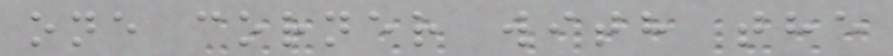one corner with the
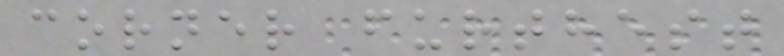corner furthest
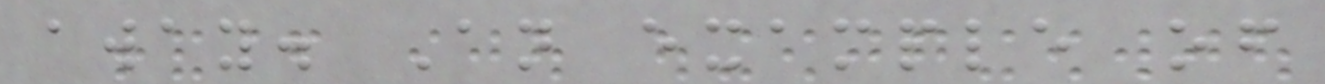away. An example of
